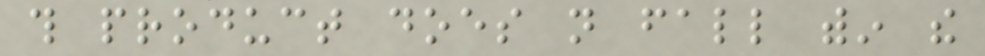this product does not fall within the
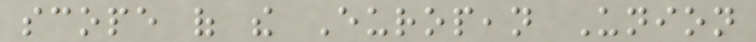scope of the European Union
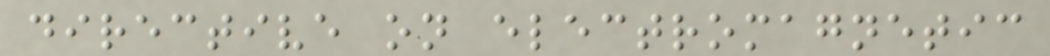directive on electromagnetic
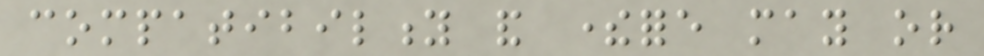compatibility and therefore may or
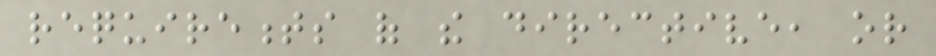requirements of the directive, or
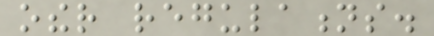other regulations.
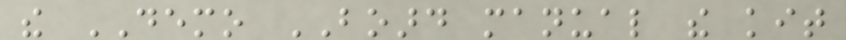the DEMO BOARD manual the kit
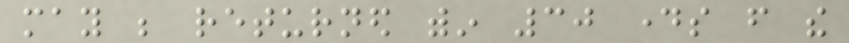may be returned within 30 days from the
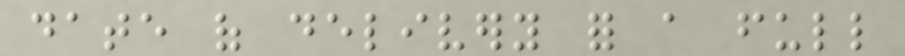date of delivery for a full
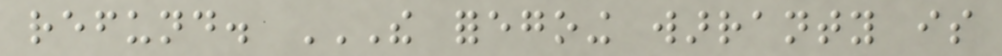refund. THE FOREGOING WARRANTY IS
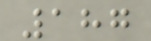187
